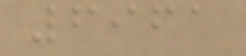6961
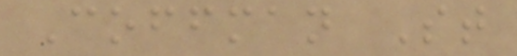Coffman St
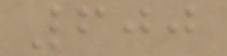600
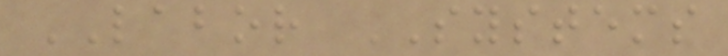LABOR SYSTEMS
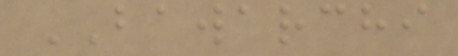BAWARCHI
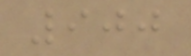900
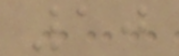10
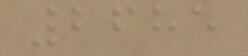2685
